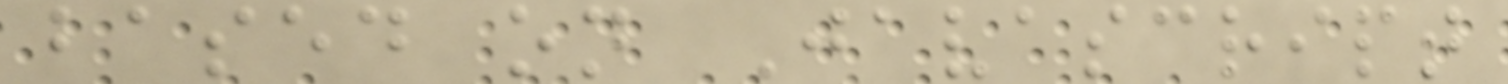based on Javascript
